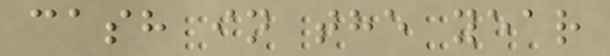cash in the year
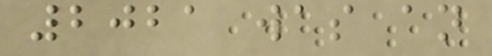2021 was an
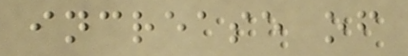increase of
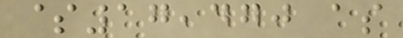$17,470 as
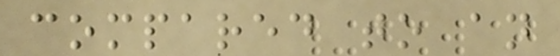compared to an
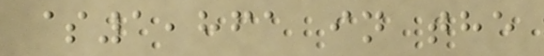$1,861 in the
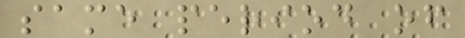same period of
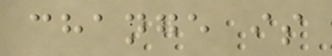change is
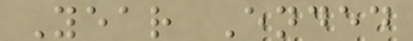Year Ended
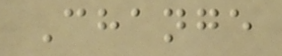Change
